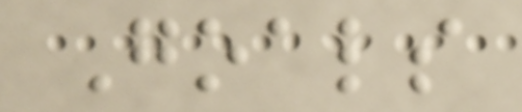Goals
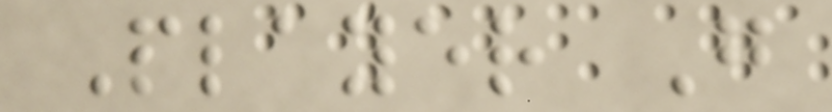Player G
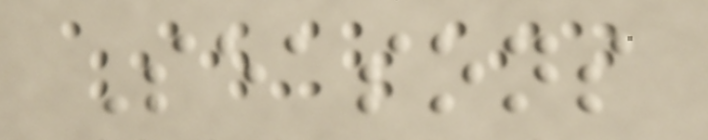Seasons
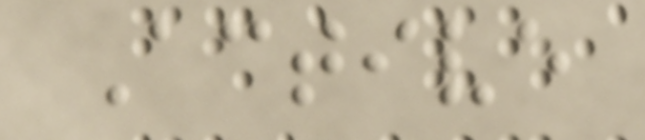Active
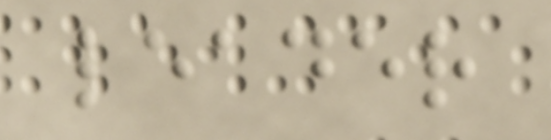leader
